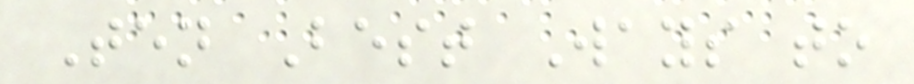Ten Best Ways to
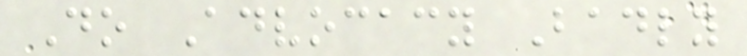Do Advocacy Badly
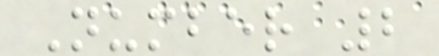Number 2
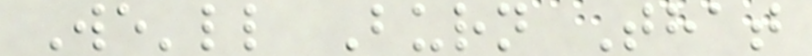We'll Burn That
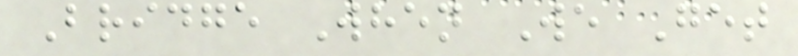Bridge When We Get
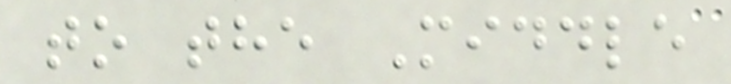to the Middle
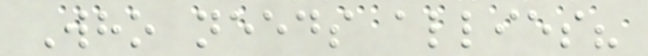Who needs allies?
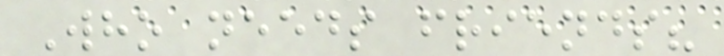Who needs friends?
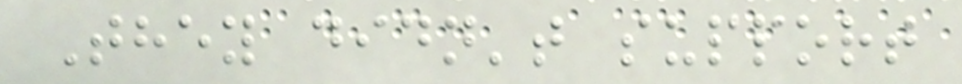They didn't support
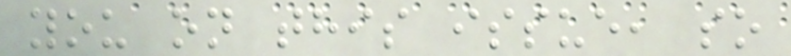you on this issue, so
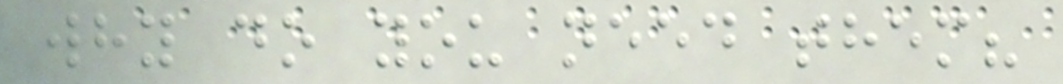why do you need them?
